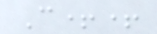C++
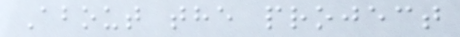About the project
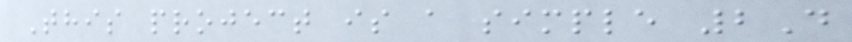This project is a simple 2D
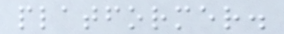platformer.
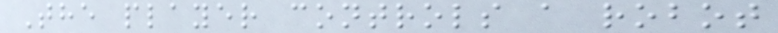The player controls a robot
